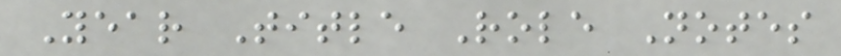Year Title Role Notes
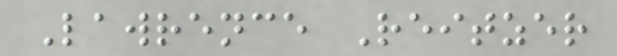Lawrence Reitzer
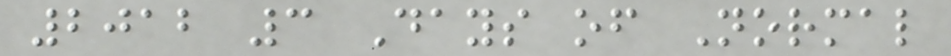2012 3 Days of Normal
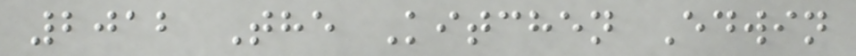2012 The Kitchen Edwin
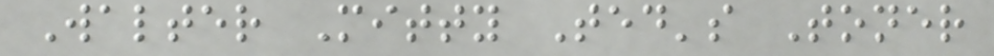Walter Mitty Ted's Toner
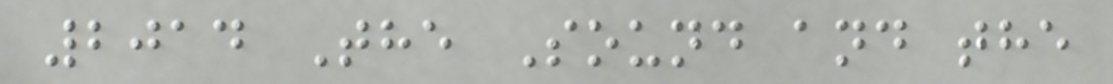2014 The Sound and the
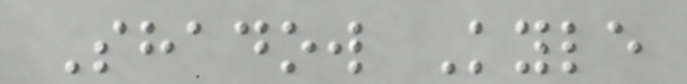Shadow Kyle
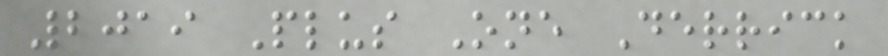2019 Plus One Derrick
